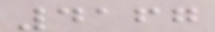4167
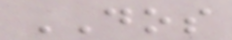DOS
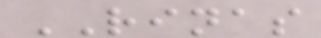RINAS
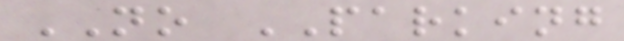NO PARKING
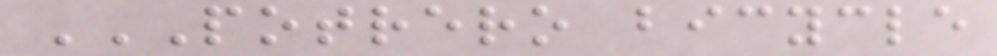POTRERO BICYCLE
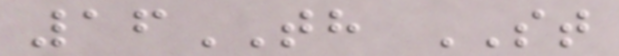16TH ST
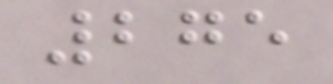275
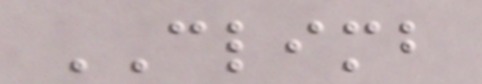CLIMB
